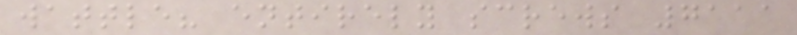wattle? entirely screws 7111
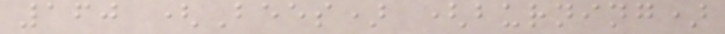160 (Bees) (burning)
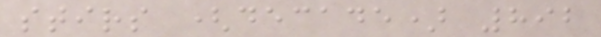stirs (decade) 892
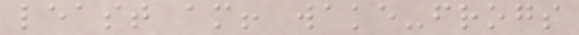least am! wake-frogs
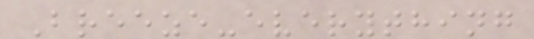Breeze-everything
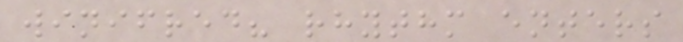winifred? rhythm enters
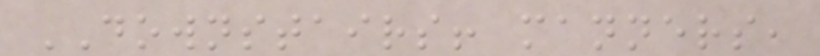DOWNSTAIRS! manners,
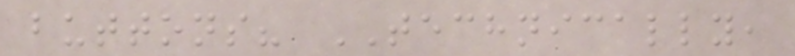buttons? TECHNICALLY,
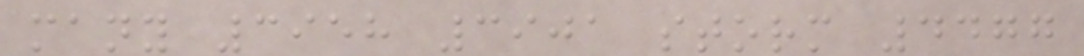many 3958 3901 storm 4477
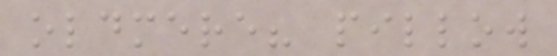oldmere? pillow
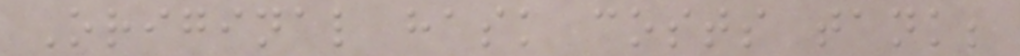Original hask costs tank;
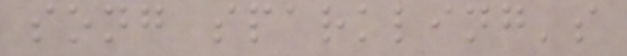song sparkling's
